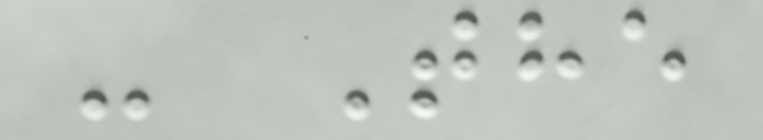- The
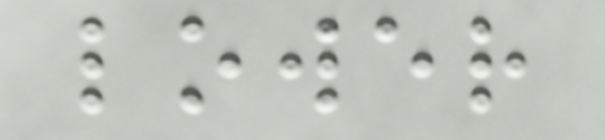lower
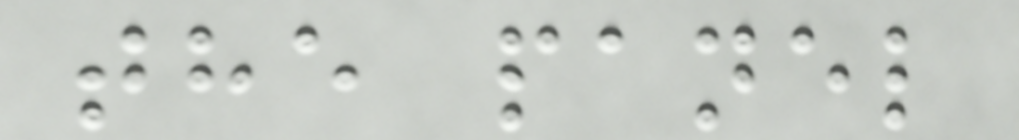the panel
